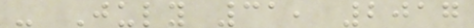- July 31, 2017
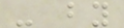- by
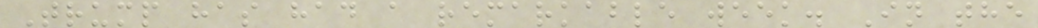Trump has had a remarkable week. In the
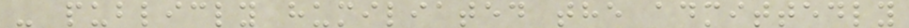- publicly humiliated the admittedly
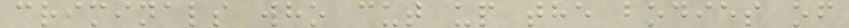criminals who cut up the bodies of
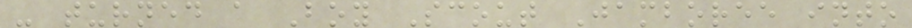- turned a Boy Scout Jamboree into
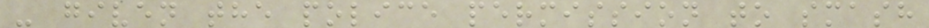- given the police permission to smash
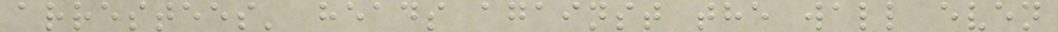arrestees' heads against the wall even
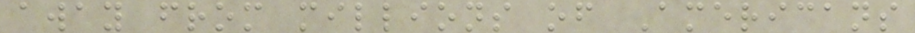away from millions of Americans
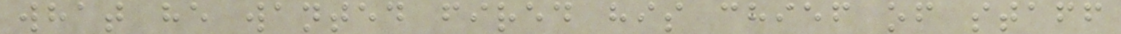what he wanted fired his chief of staff
